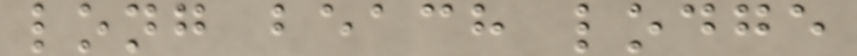long beach lodge
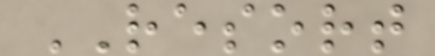RESORT
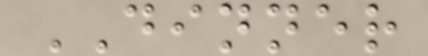DINNER
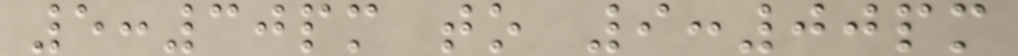5:30pm to 9:00pm
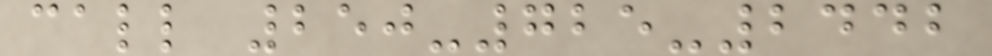call 250-725-2442
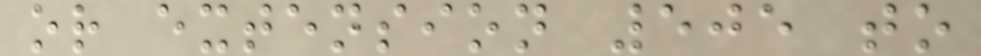or extension 505 to
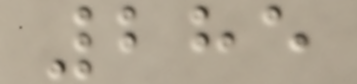285
